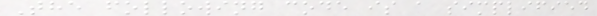The following code is a simplified
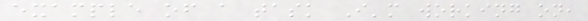example of a task I'm working on,
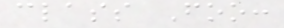class Foo:
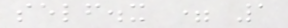self.x = 1
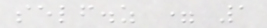self.z = 1
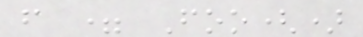f = Foo()
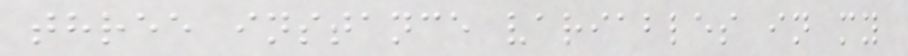three instance variables in my
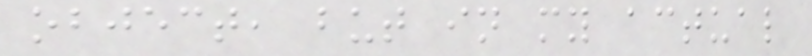object, but in my actual
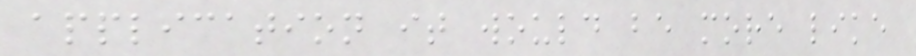application it would be more like
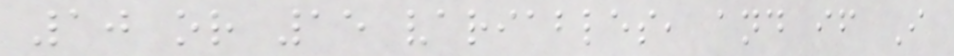10 or 15 variables, and if I
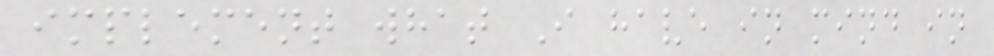implement what I have in mind in
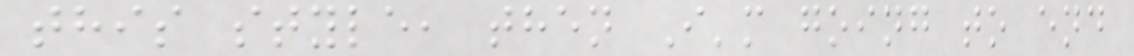this style, then I'm going to end
